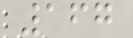167
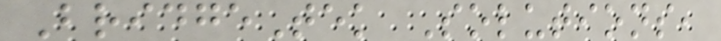BridgeTek Solutions,
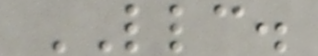LLC.
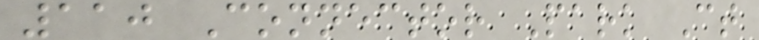110 Connector Park Ct
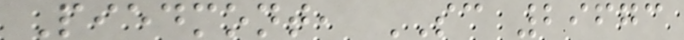Piedmont, SC 29673
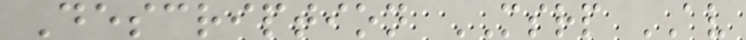Description MSRP AV
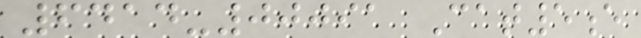6414-00091 Cat5e
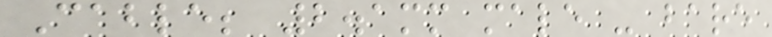Cable; 2.1mm male - bare
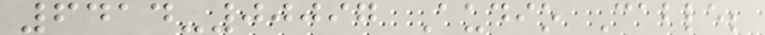6414-00097 Audio Cable;
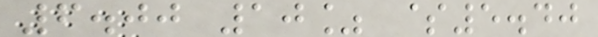6.00 10% $5.40
